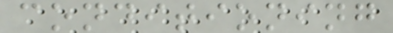conditioning
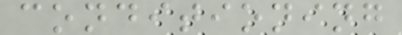conditioning
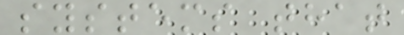systems that
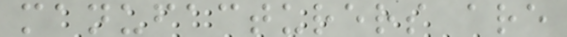manufacturers are
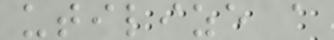utilize a
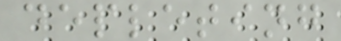depleting
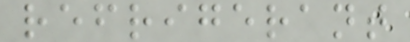refrigerant
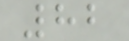82
